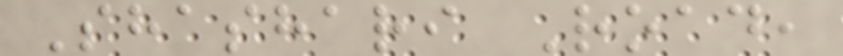Shashari Road,
